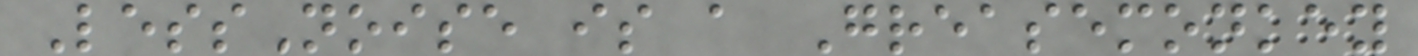LessNoise is a Greasemonkey
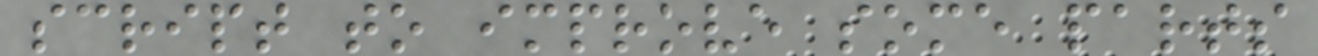script to improve some parts
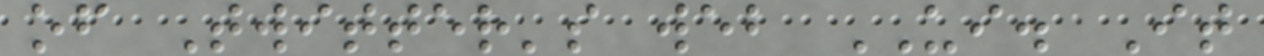of Twitter's web UI. It
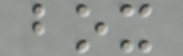box
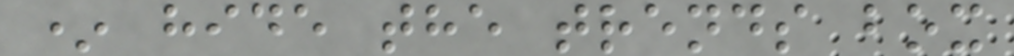* hide the trends box
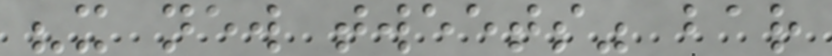"x new tweets" bar
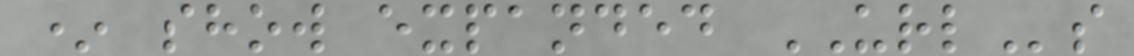* show expanded URLs
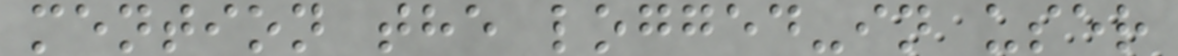mention the logged-in user
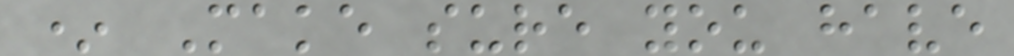* Make sure you have
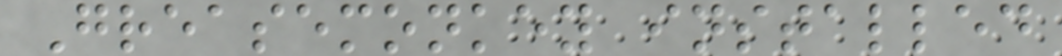Greasemonkey installed
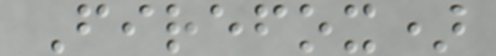Firefox)
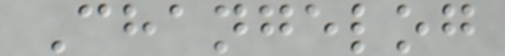Changelog
